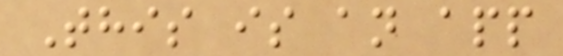This is an app
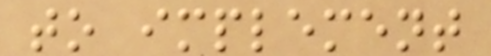to implement
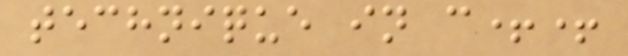technique in c++
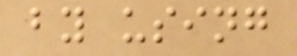by using
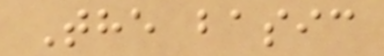The basic
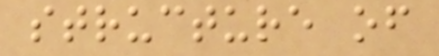structure of
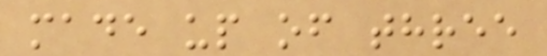made up of three
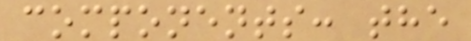components: the
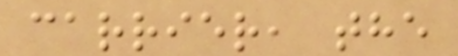carrier, the
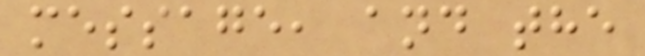message, and the
